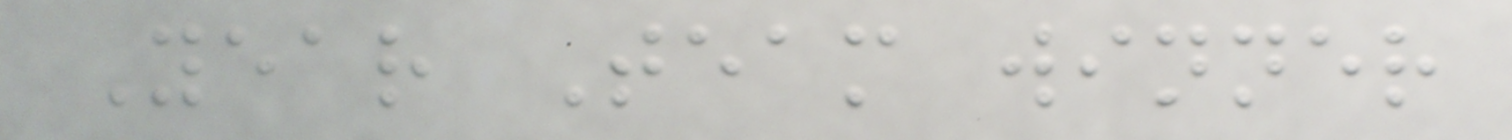Year Team winner
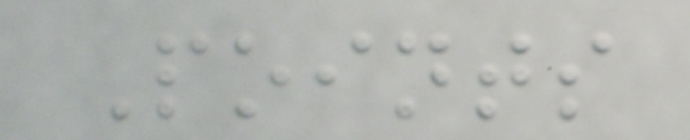Points
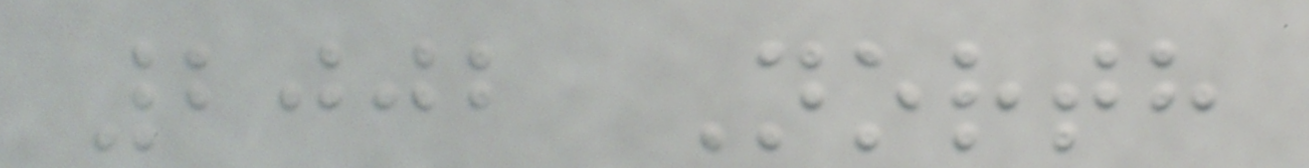2002 North
